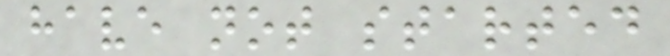have not started
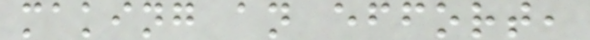making an effort,
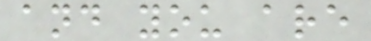and you are
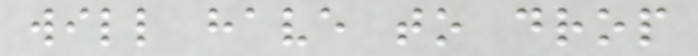will have to drop
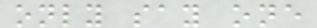only say one
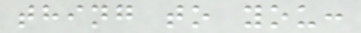thing to you:
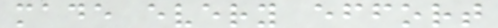made every effort
